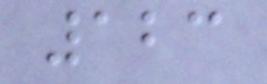123
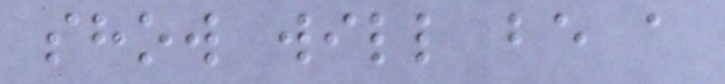show will be a
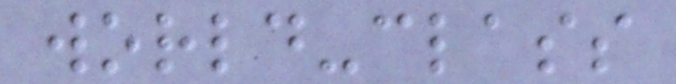world-class
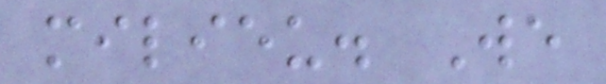milieu. We
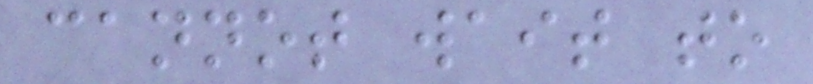cannot wait to
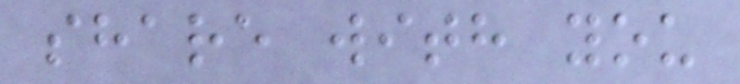share with you
